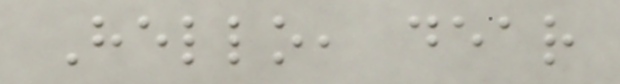Hello, dear
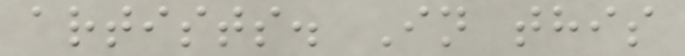artists. In this
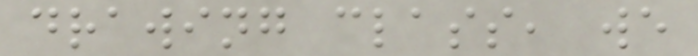drawing class, we
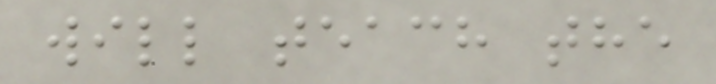will teach the
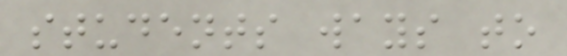students ways to
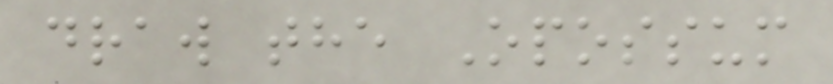draw the Opossum
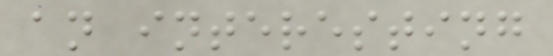an interesting
